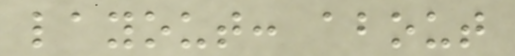layout: about
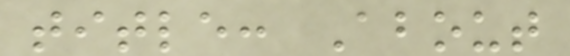title: About
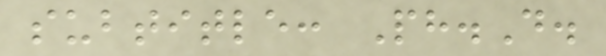subtitle: Ph.D.
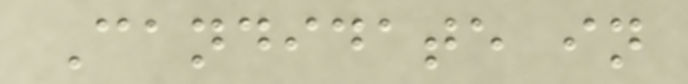Candidate in
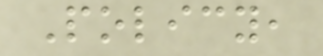Policy,
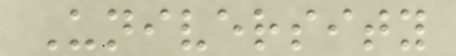University
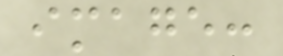image:
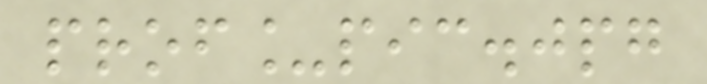prof_pic.jpg
